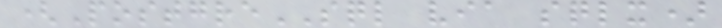(PostgreSQL via sqlx)
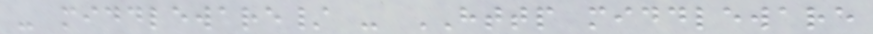- middleware/ - HTTP middleware
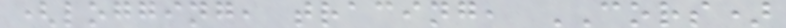(logging, tracing, CORS)
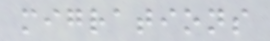migrations
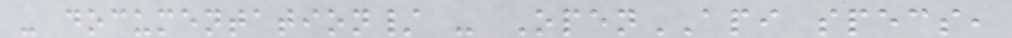- documentation/ - OpenAPI specs,
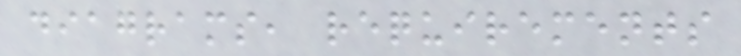diagrams, requirements
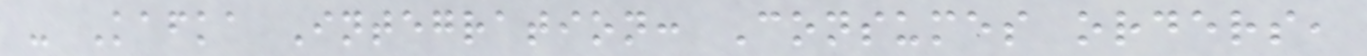- Kafka Integration: Consumes orders,
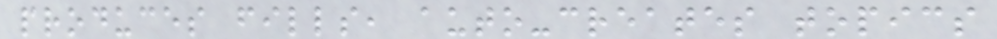produces fills, auto-creates topics
